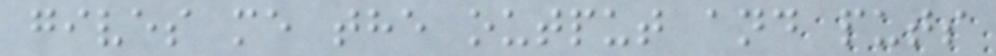gives me the output and puts
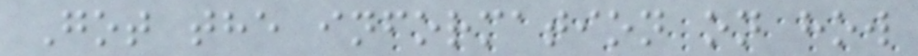Got the information on how
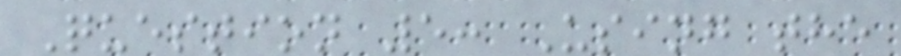Question 5: Using the
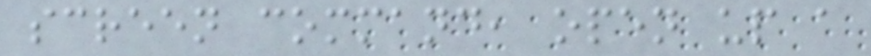screen command, open up a
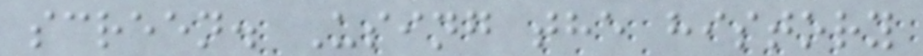screen. Using the history
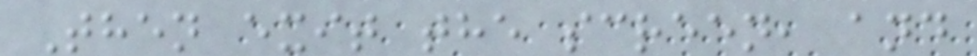Then exit the screen, and
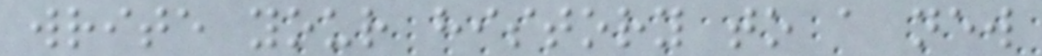write your history to a new
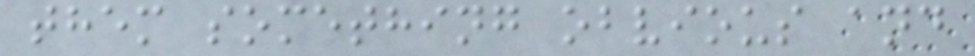them something obvious and
